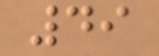49
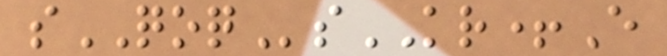sQOQsKR+E
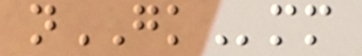nGKmm
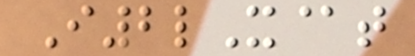I2lX@t
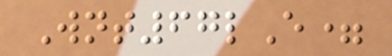Wnt67lE=
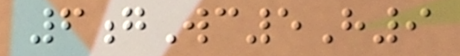6gWc5H9
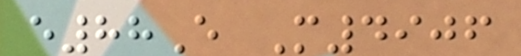e88E M4906
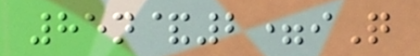85n&2=iQ
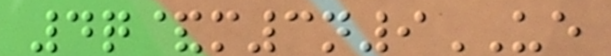4q&m3n9UE
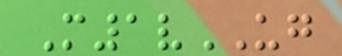M1vUG
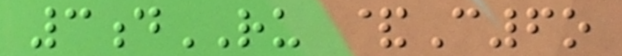3dRU &C6o
